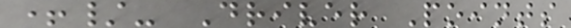+/- Driver Points
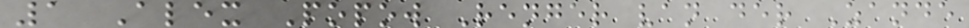1 Alex Popow Renger van der Zande
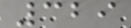329
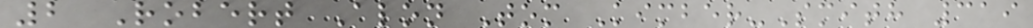2 Robert Alon Tom Kimber-Smith 319
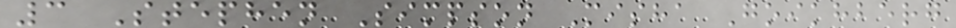3 Stephen Simpson Misha Goikhberg
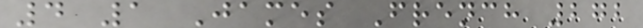4 1 James French 272
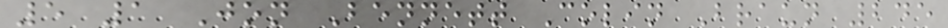5 1 Jon Bennett Colin Braun 245
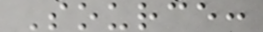Source:
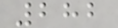282
